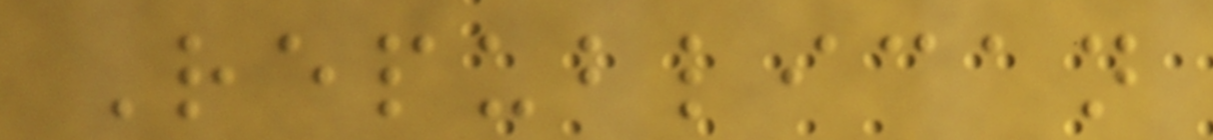Republican
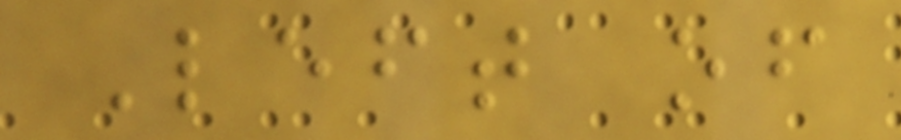Left of
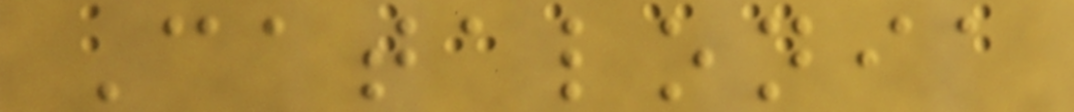Catalonia
